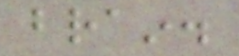brain.
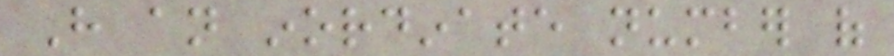Have an inordinate number of
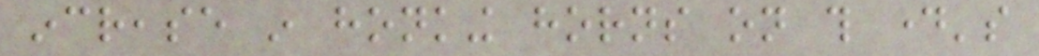increase in honking horns on this day's
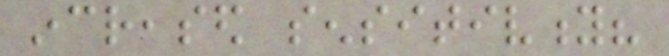increased sensitivity?
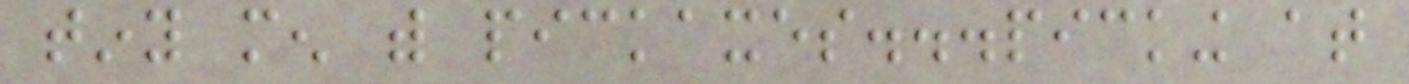tiny men with pickaxes...picking at
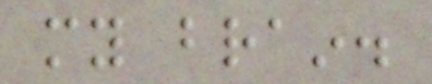my brain.
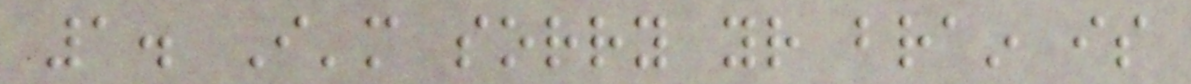1. I'm sorry your brain is
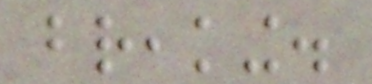breaking.
